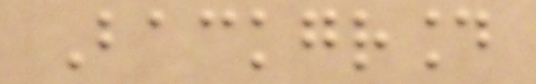Background
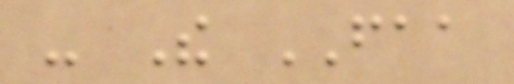- The FAA
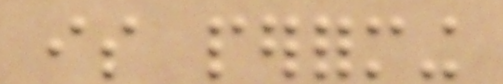is performing
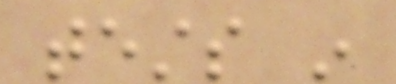tests in
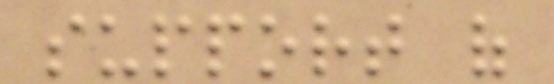support of
